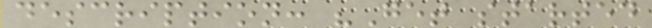description: "Get started
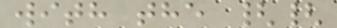with the {{
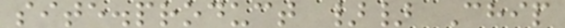site.product }} Chip
